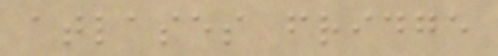atlases fridge
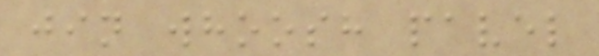jin whoosh pavel
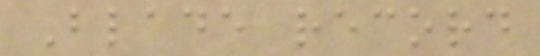Blade record
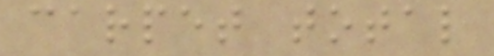carpet total
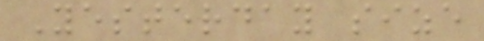Yesterday size
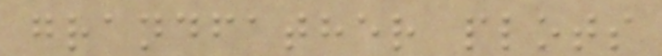grandfather plots
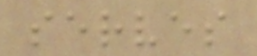serves
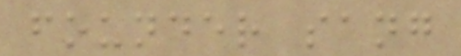founder sang
